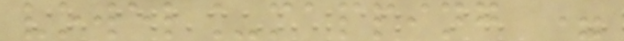vowel_mapping =
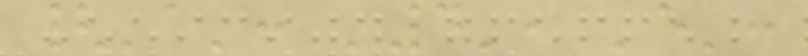{'a': '4', 'e':
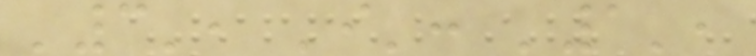'3', 'i': '1',
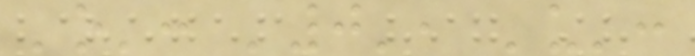'o': '0', 'u':
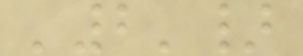'2'}
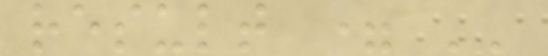result = ''
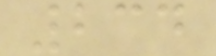234
